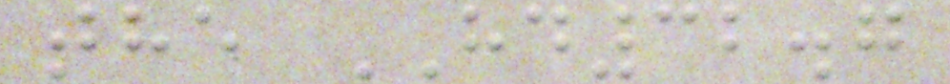the HD32.7
